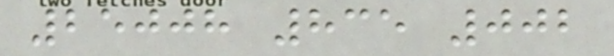25008 835 002
